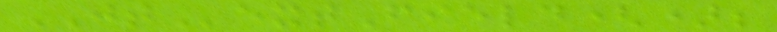JTextField();
